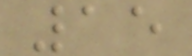15
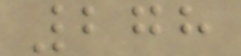278
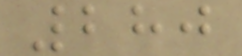280
